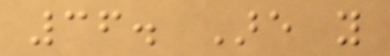36. Are you
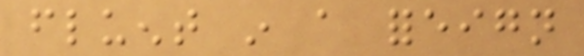fluent in a foreign
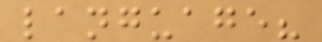language?
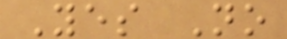Yes No
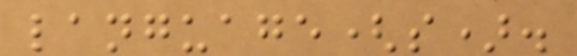language(s).
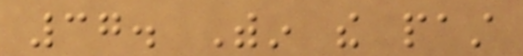37. Within the past
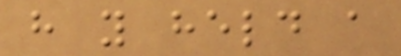have you held a
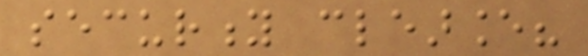security clearance?
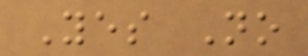Yes No
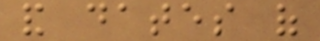and dates of
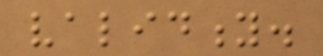validity.
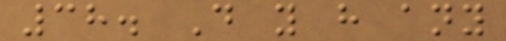38. Do you have any
